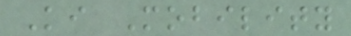Ki Mobility
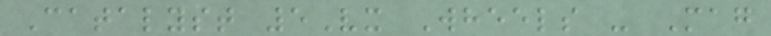Catalyst 5Vx Wheels - Mag
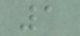1
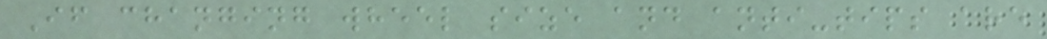If changing wheel size and anti-tips are
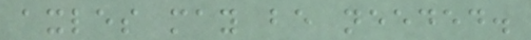axles may be needed.
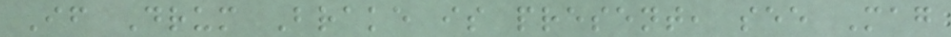If Drum Brake is present, see Mag
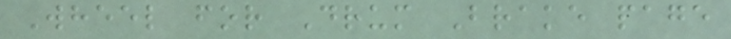Wheel for Drum Brake page
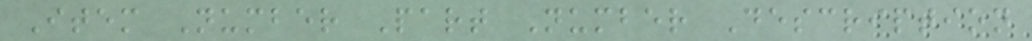Item Number Part Number Description
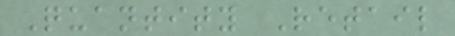Quantity Retail
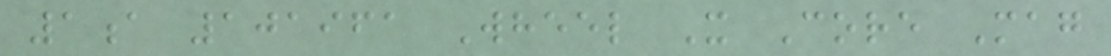1a 101961 Wheel X Core Mag
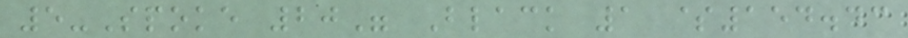5-Spoke 20" Black 1 $154.43
